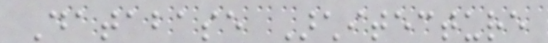Database Architecture
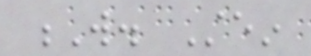W. Stein
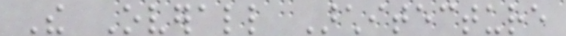The Overall Architecture
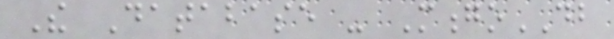The Database - MongoDB
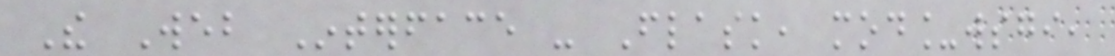The Web Interface - Flask, mod_wsgi,
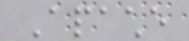Apache
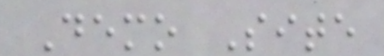Demo Site
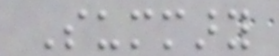Summary
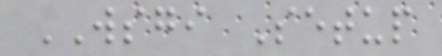WSGI Setup
